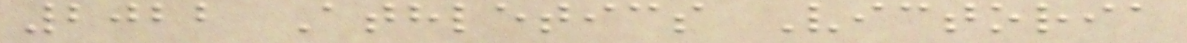2022 Athletics Victoria
